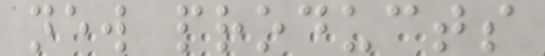new products
